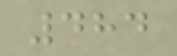484
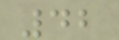42
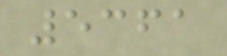5361
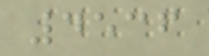4536
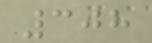308
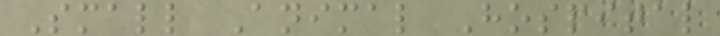Small Animal Hospital
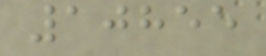10855
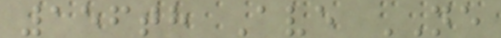156th Ave NE
